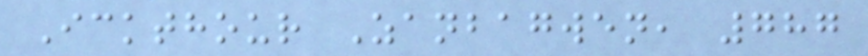Ickthour Zanbagwen, 787
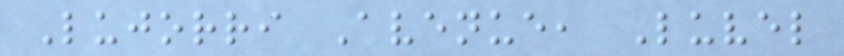Lujorri Avenue, Luvel
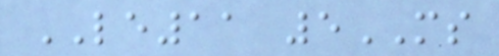LE11 5MS
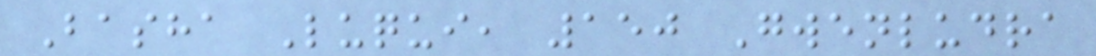Basha Luqui, 150 Gwenludra
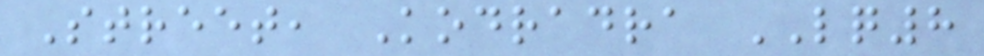Street, Kodradra LQ8
